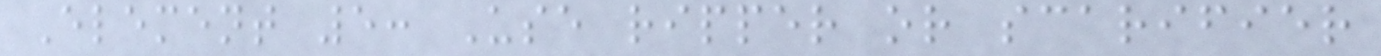Element 5: Use ripper or scarifier
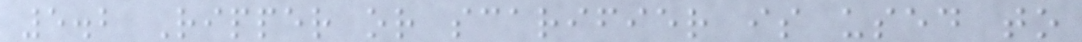5.2 Ripper or scarifier is used to
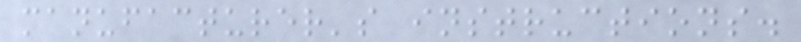manufacturer's instructions.
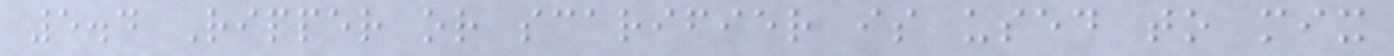5.4 Ripper or scarifier is used to mix
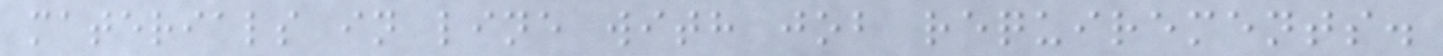materials in line with job requirements.
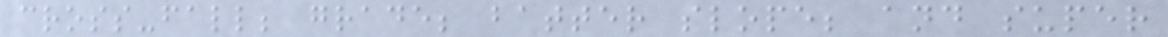cross-fall; grade; batter slope; and super
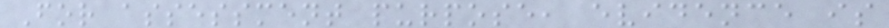For assessment purpose, evidence is
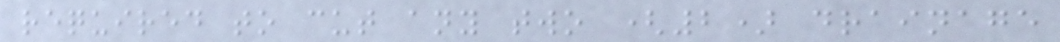required to cut any two (2) drainage
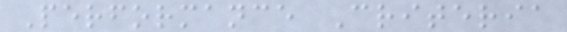Performance Criteria
